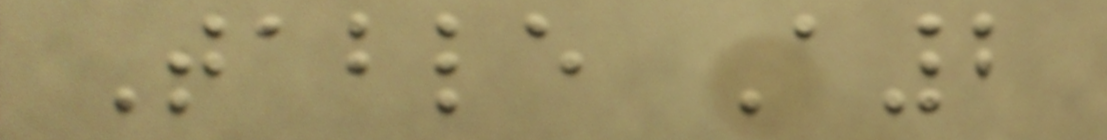Table A2
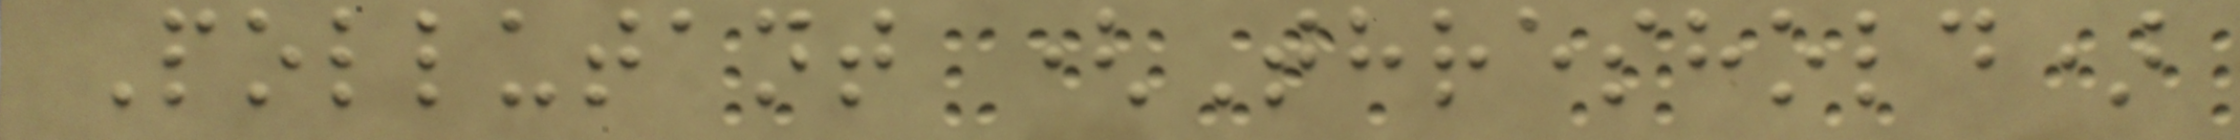Pollutant (Threshold)
